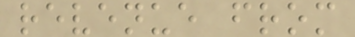revenue from
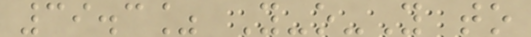39.3% Y-o-Y to
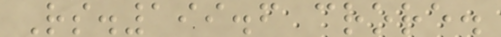Rs.199.6 crore.
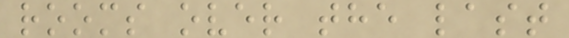rooms over the last
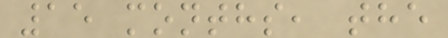15 months, the
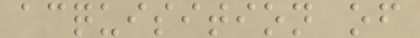acquisition of
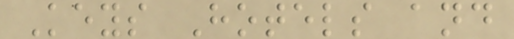Keys Hotels and
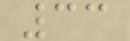33
